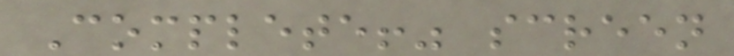Complete!" screen
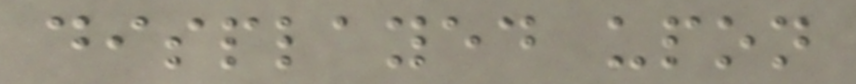displayed upon
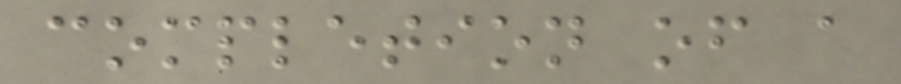completion of a
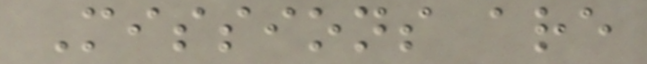Missions are
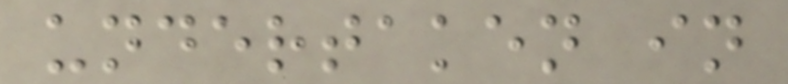undertaken in
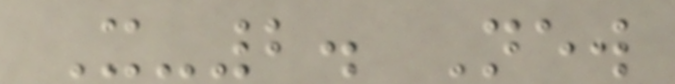X-2. New
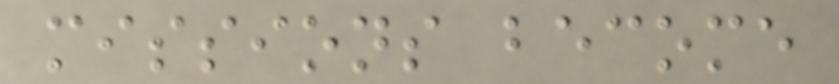missions become
